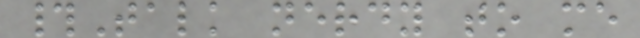#Talk nerdy to me
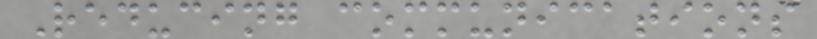Reducing communications
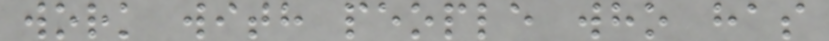work with people who has
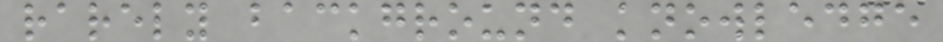rarely background knowledge
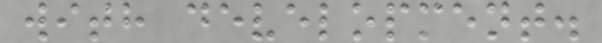with development.
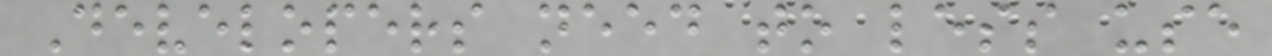Developers need to less use
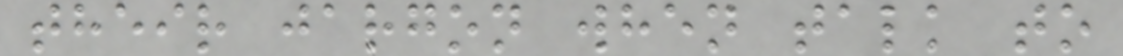their jargon when talk to
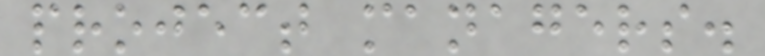project managers.
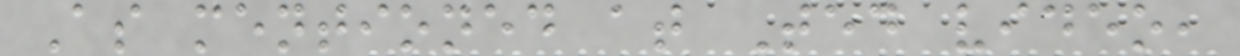As mentioned at Ted video,
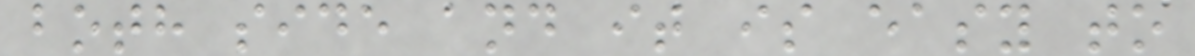both side and it is easy to
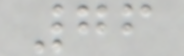76
